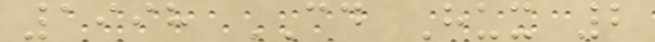1998 CD Hux 2
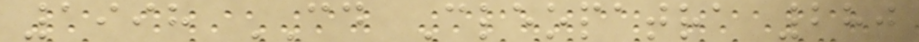1998 CD Cleopatra 280
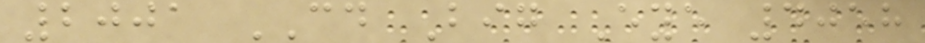2001 CD Big Eye 4058
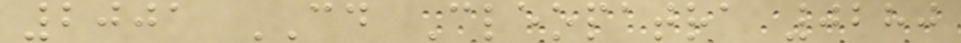2001 CD Cleopatra 0280
